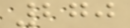270
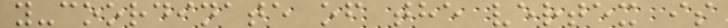y-coordinate of the vertex is
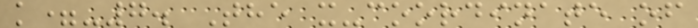k=-7. The x-coordinate of
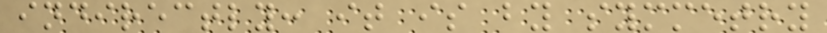indirectly: it is by symmetry
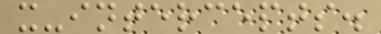x-intercepts.
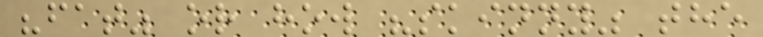"fat" or how "skinny" the
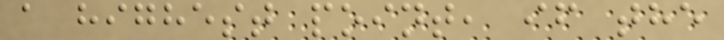a highest point, if the
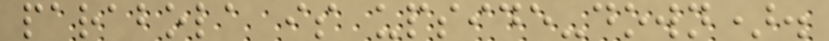parabola is upside-down).
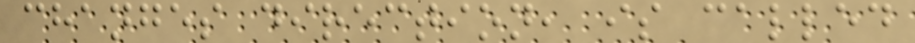changes direction, is called
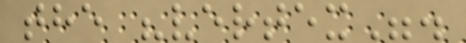the "vertex".
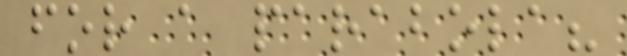for a parabola?
